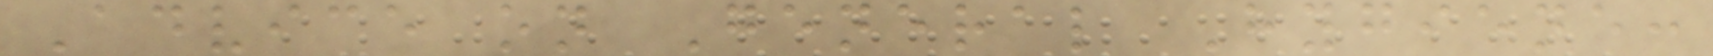Advice on General Hygiene:
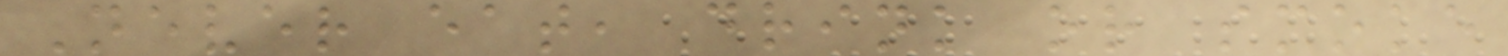Never eat, drink or smoke
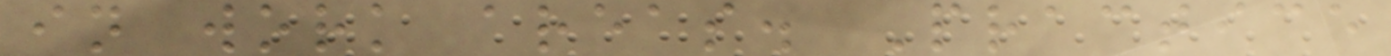in work areas. Practice
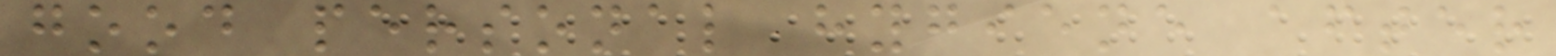good personal hygiene after
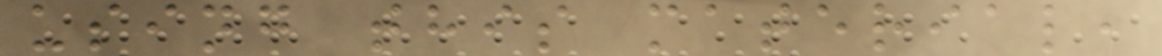using this material,
